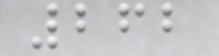262
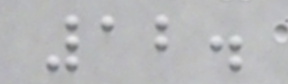12.
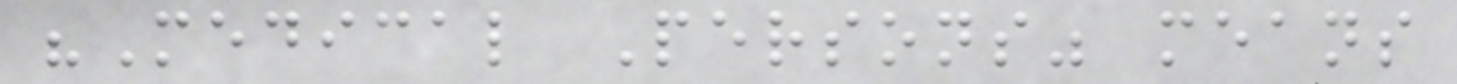"Medical Persons" means
